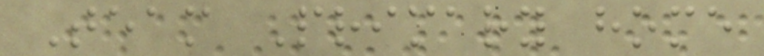Team Primary home
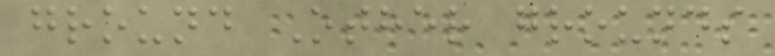ground Other grounds
